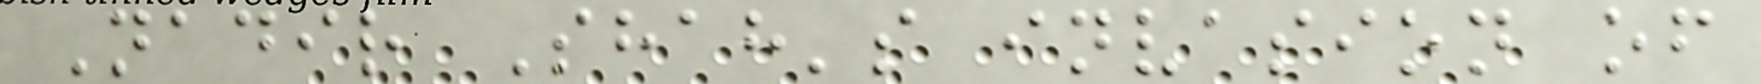Nadir Shah's invasion of
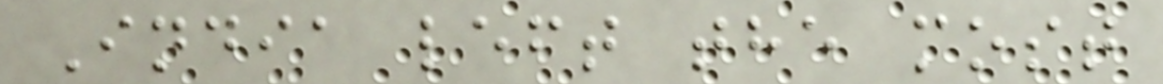India left the most
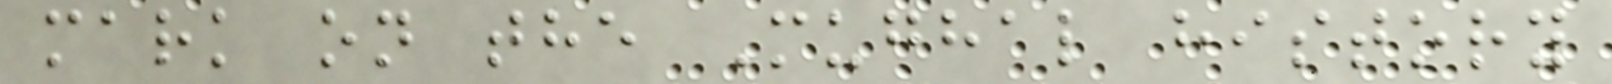mark on the Mughal history
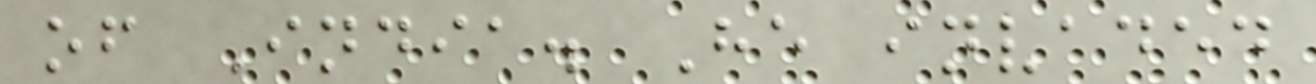of India. He invaded
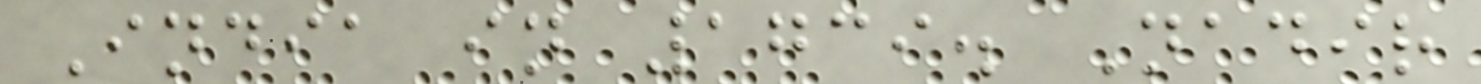India in 1739. Nadir
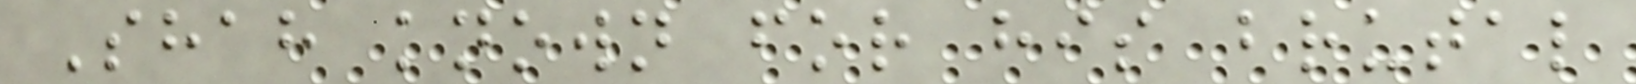Shah known for his brutal
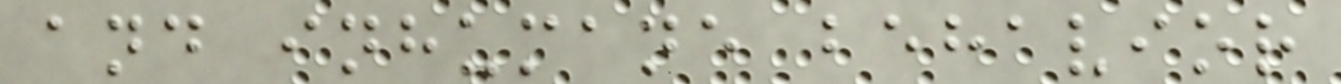and inhumane behavior
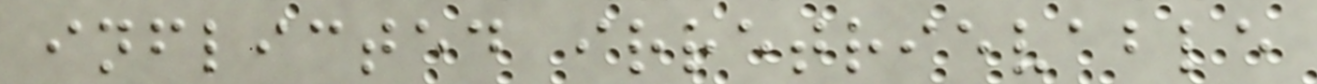inflicted irretrievable
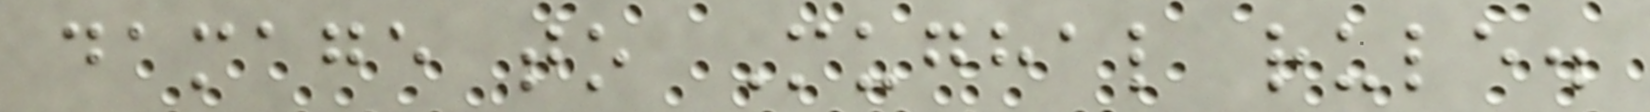damage to Mughal rule.
